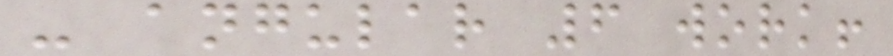- angular 6 work!
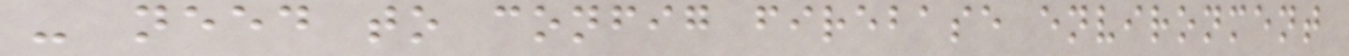- need to config firebase environment
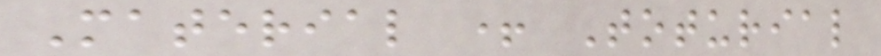Material + Toturial
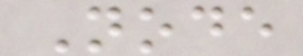Node
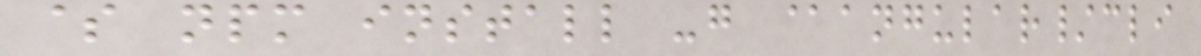$ npm install -g @angular/cli
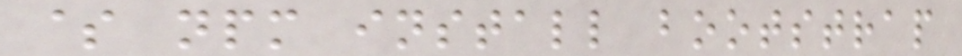$ npm install bootstrap
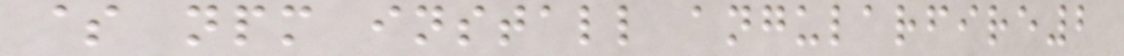$ npm install angularfire2
